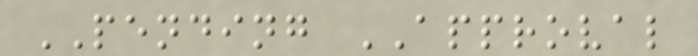PENDING APPROVAL
